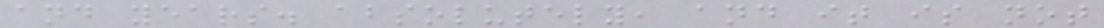and years. absolutely, and it is not
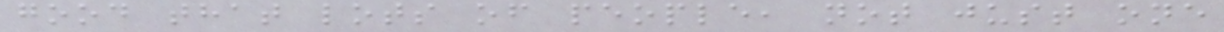good that lots of people, not just one
